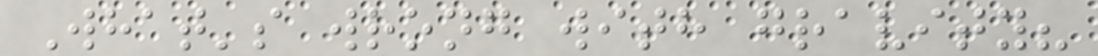What's wrong with gravity?
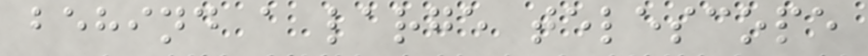behind a large telescope
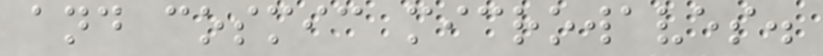and cosmic microwaves.
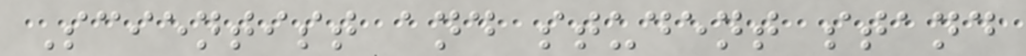Scientist and student stand
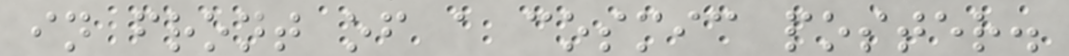in front of a cosmic poster.
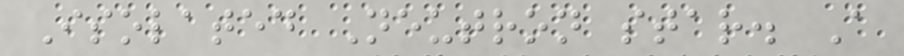Isolated Neutron star. A
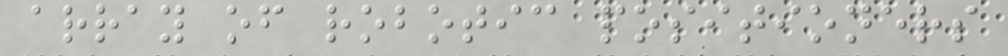array of robotic positioners
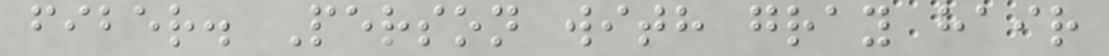fiber. Person with gray hair
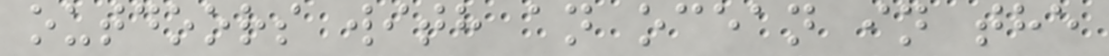outdoors with an ocean in the
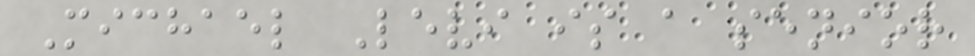Michael Levi is a senior
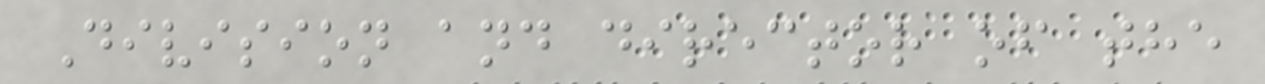Division and director of the
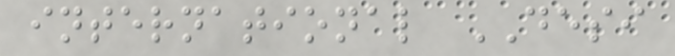international DESI
